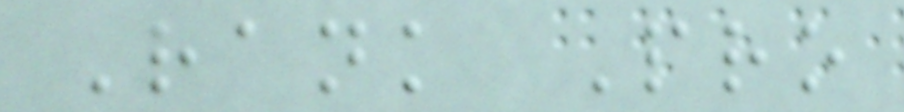Rank Pro
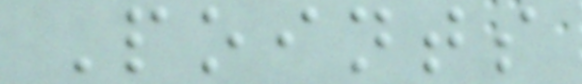Points
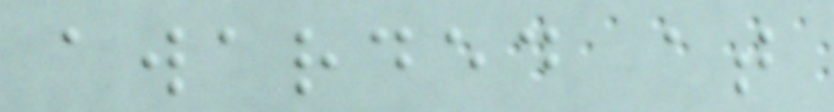awarded at
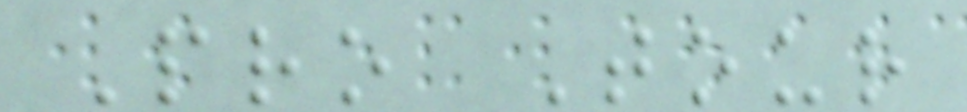Pro Tour
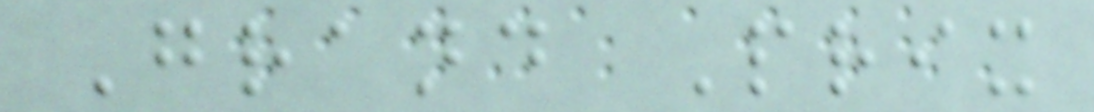Grand Prix
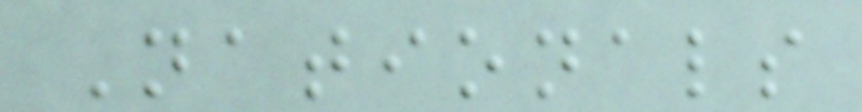Nationals
